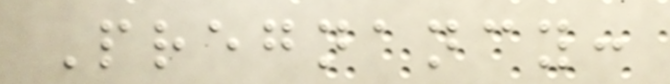Pregnancy:
